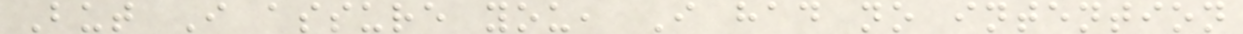But I assure you, I had no intention
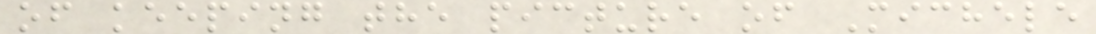of keeping the picture of Michele
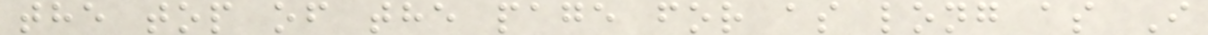the top of the page for as long as I
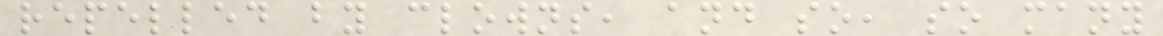repelled by clowns, and so, so many
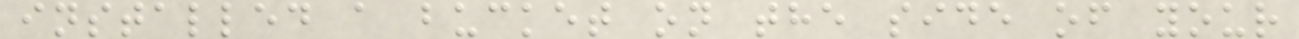installed a bucket on the side of your
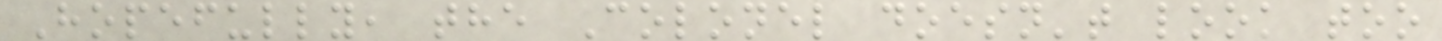Hopefully, the Colonel doesn't look too
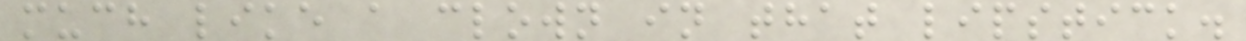much like a clown in that lipstick.
